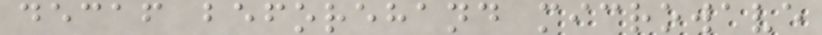decaf beforehand microwave
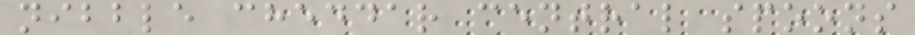nibble cheddar central spoons
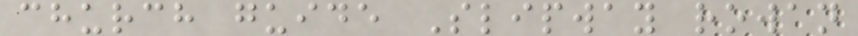church guide Slipway rowan
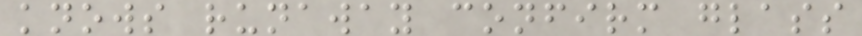knows runaway confirm glass
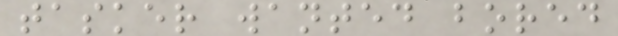tasker wanted bored
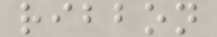ribbon
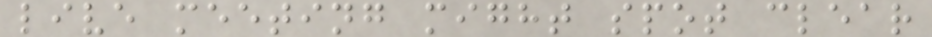live meeting might spot clear
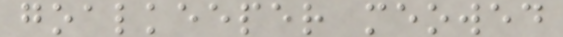goalkeeper meowed
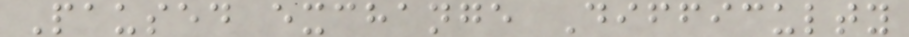Paused exchange Difficulty
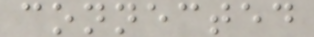connected
